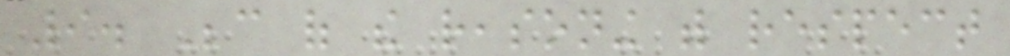9. Because of the reasoning with respect
